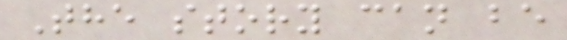The story can be
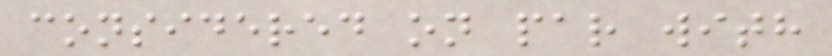considered on par with
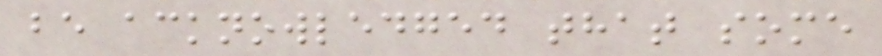be acknowledged that some
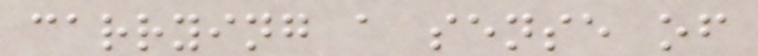carrying a sense of
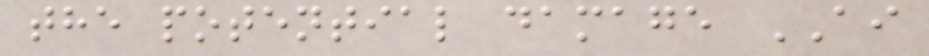the potential damage AI
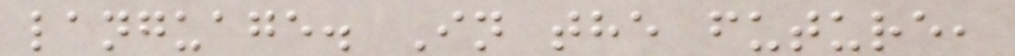language. In the future,
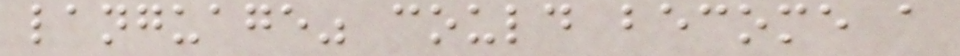language" could become a
